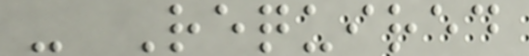- Required
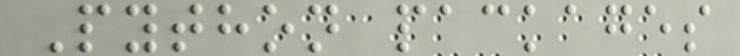Python packages
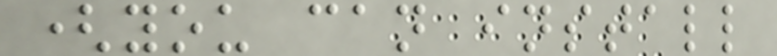(you can install
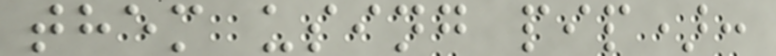them using pip):
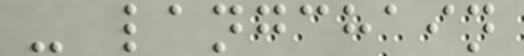- langchain
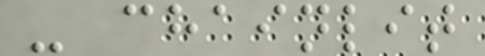- chainlit
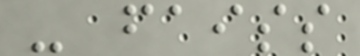- faiss
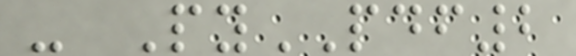- PyPDF2
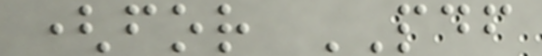(for PDF
